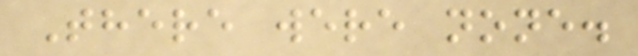There were none.
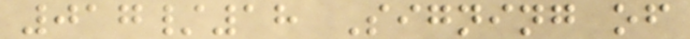017/18 Signing of
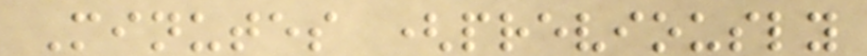Minutes (previously
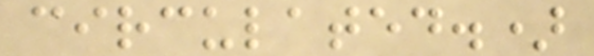circulated.)
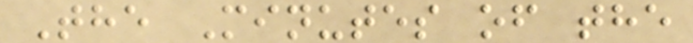The Minutes of the
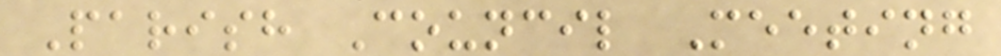Parish Council Meeting
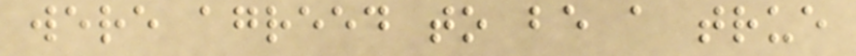were agreed to be a true
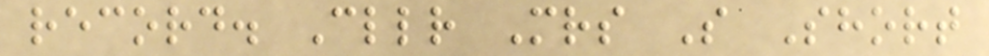record. Cllr Mrs S Short
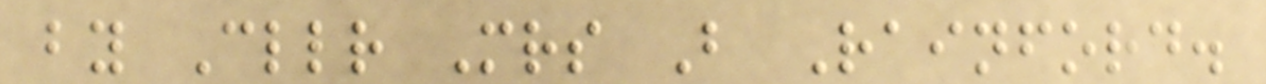by Cllr Mrs B Rainford.
